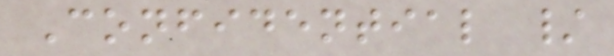Confidential /
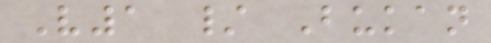V1 / Bukan
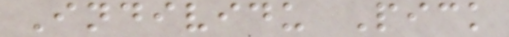Individu Pick
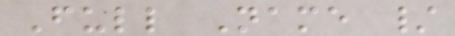Full Name /
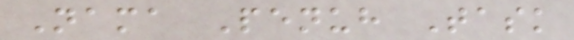Nama Penuh Task
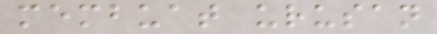membuat urusan
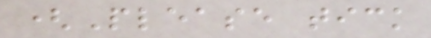(Please tick
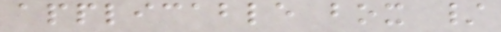applicable box /
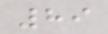89
